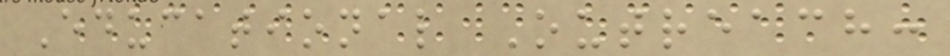Educational Outreach:
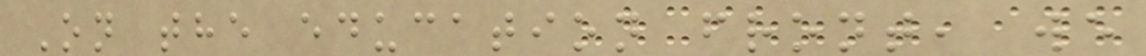On the education front, we
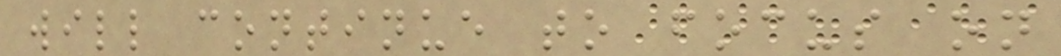will continue to focus on
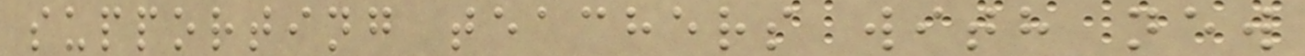supporting teachers with new
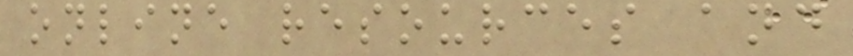online resources and
